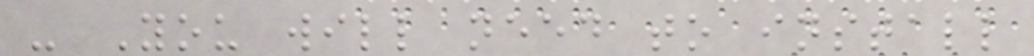- You will need to install
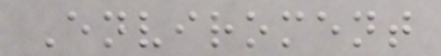Enviroment
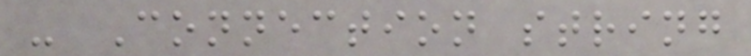- Connection string
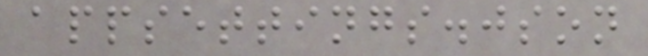appsettings.json
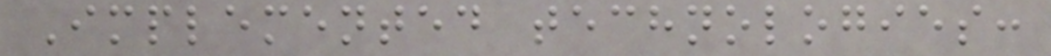Implemented technologies:
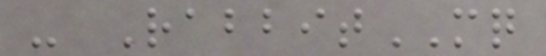- RabbitMQ
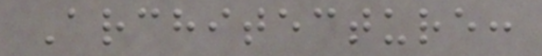Architecture:
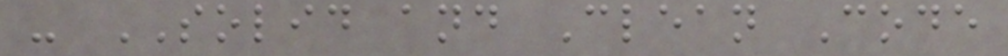- SOLID and Clean Code
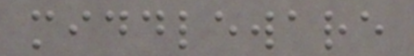middleware
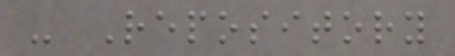- Repository
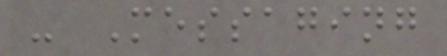- Messaging
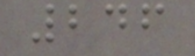246
